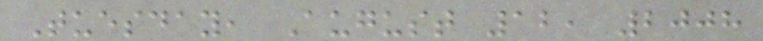Tuesday, August 12, 2008
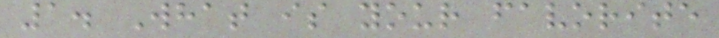1. What is your favorite
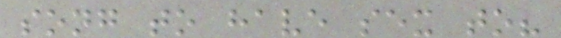song to have sex to?
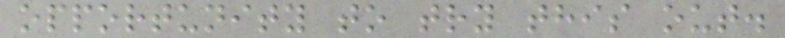opportunity to try this out.
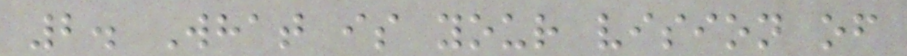2. What is your vision of
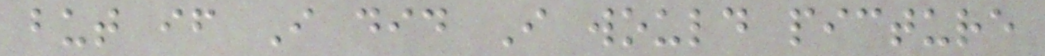but if I did I would picture
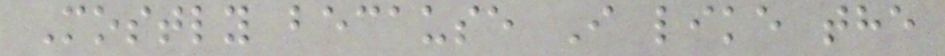Mostly because I like the
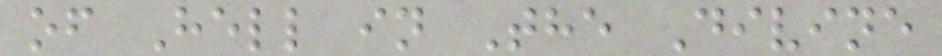of Hell in The Divine
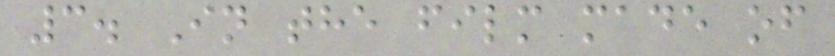3. In the film made of
